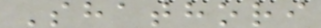Shathori
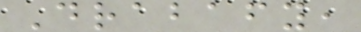Drabafy,
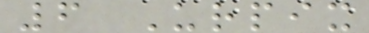6 Urpix
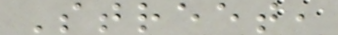Street,
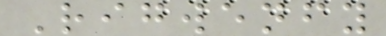Rigwenfy
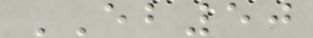EB50
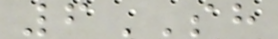6SH
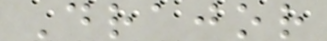Drajor
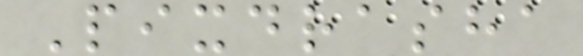Pixdrasha
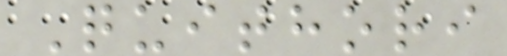Quithori
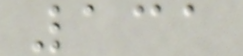131
